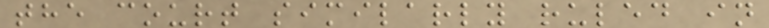the court similarly ruled in
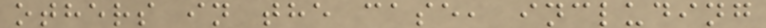others in the case, including
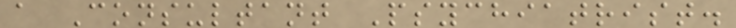a Consultant Psychiatrist.
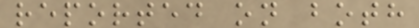reported on both
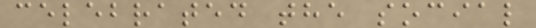celebrated the social
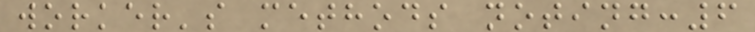worker's methods noting:6
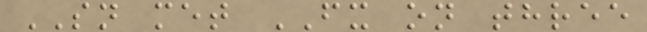SN met FX on three
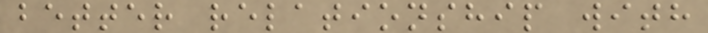better relationship with
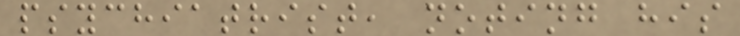psychiatrist, noting his
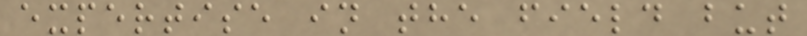expertise in the field but
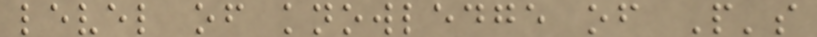level of knowledge of P's
